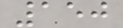150
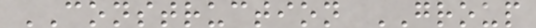CONSTRUCTION GROUP
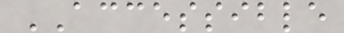ACCESSIBLE
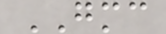GMC
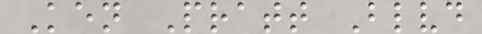Ken Pratt Blvd
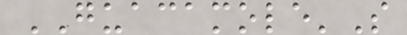GUACAMOLE'S
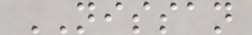NISSAN
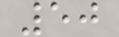50
